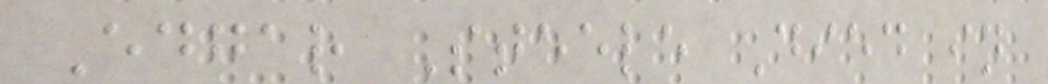Edgar Steele Died in
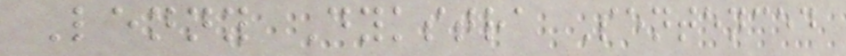Lenny Dykstra Sentenced
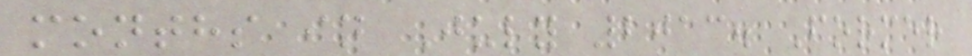months in July 2013. Former
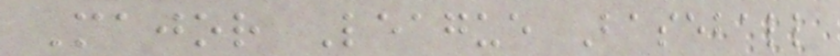Major League Baseball
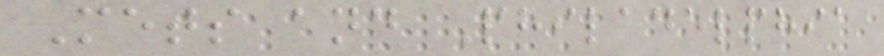Mets and Philadelphia
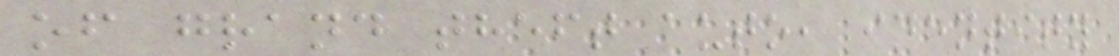of grand theft auto, identity
